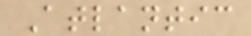Atlantic
